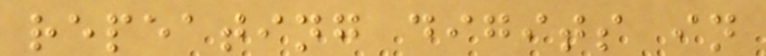repeating digits in
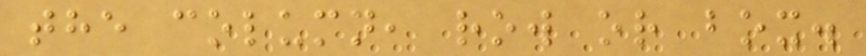the column, row or box.
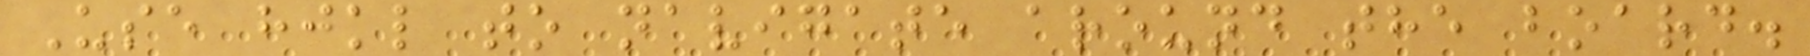Use hjkl to navigate around the board.
